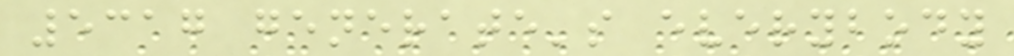5317 generate's everybody
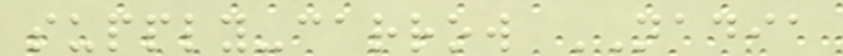supply-carrow NADIA
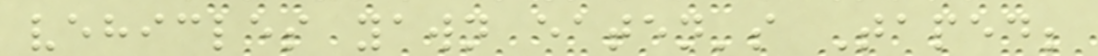vehicles yawn eaten's Taped;
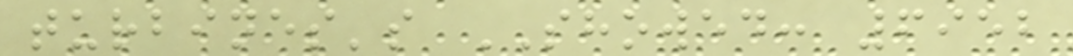turbines's SHOWED: 6952
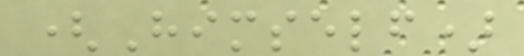(Himself)
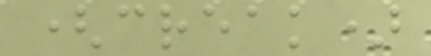(creak)
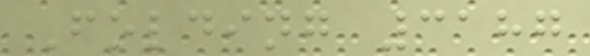Folding 3187
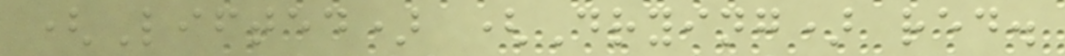(Lifted) (Drying) red.
